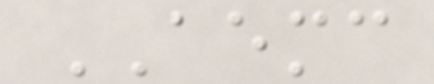AEMC
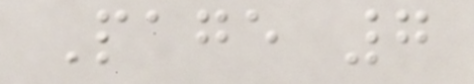Page 7
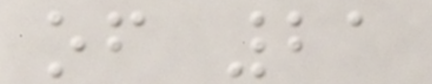of 21
